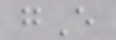gE
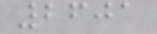2601
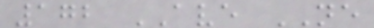172 AVE NE
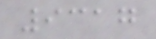9317
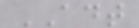ADT
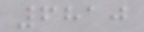6810
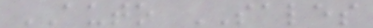AUTO SALES
